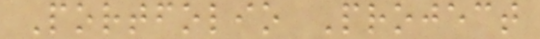Portfolio Project
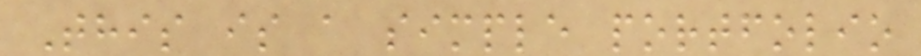This is a simple portfolio
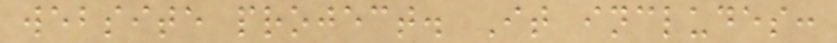website project. It includes:
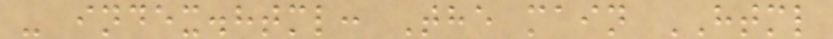- index.html: The main HTML
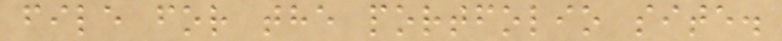file for the portfolio site.
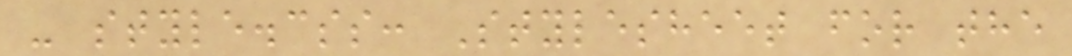- style.css: Stylesheet for the
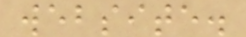website.
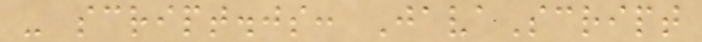- script.js: JavaScript
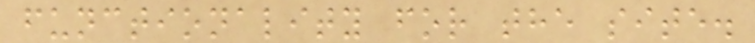functionality for the site.
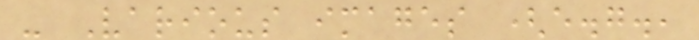- Various images (e.g.,
